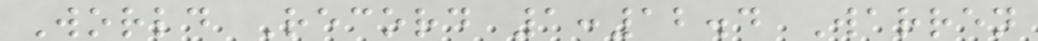World Record 1:12.4 Warren
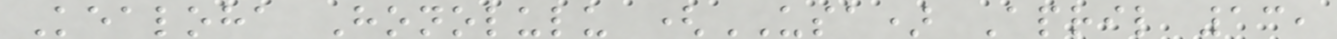Kealoha Honolulu (USA) April 13,
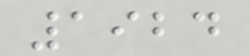1924
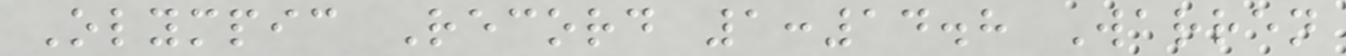Olympic Record 1:14.8 Warren
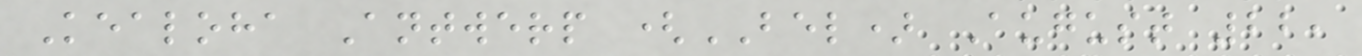Kealoha Antwerp (BEL) August 22,
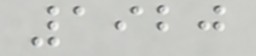1920
